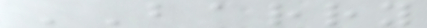BARRY
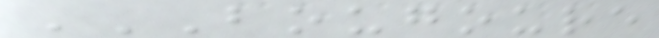BOUGOURE
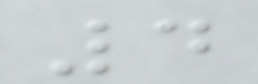4
